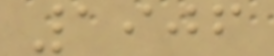1906
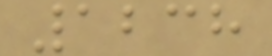1238
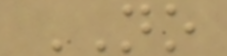NO
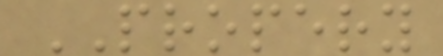PROPERY
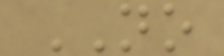NO
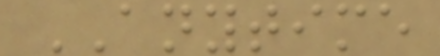ANYTIME
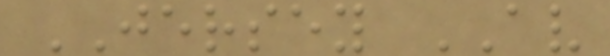JERSEY AV
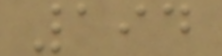194
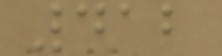412
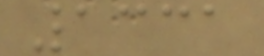1331
